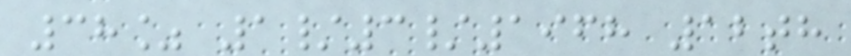38% 1/3/1968 12th
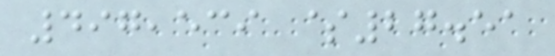497,539 $27.51
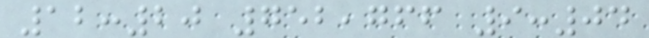12:20 752,766 9:04
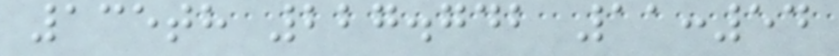135th 227.742 11:54
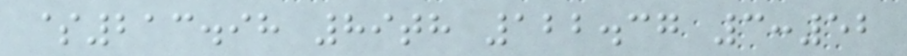$213.98 89th 122.37 3:52
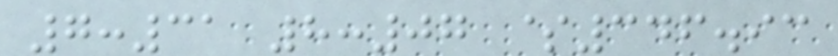7:31 8:07 $346.93
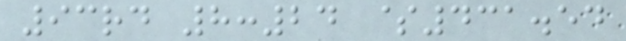93rd 8:24 $431.54
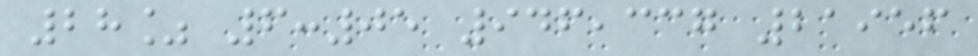28% 6:05 946,337 21956
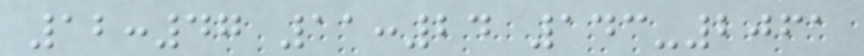12:47 11:24 143-2061
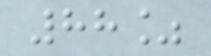88%
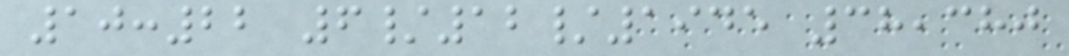10:22 6/12/1945 38,380
